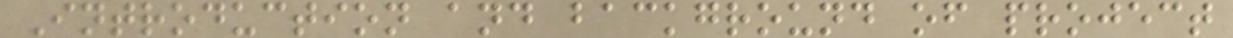Introduction and background of project
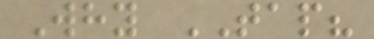Why TAP?
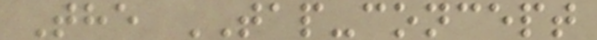The TAP-concept
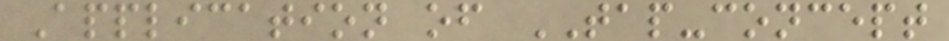Application of TAP-concept
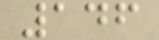146
